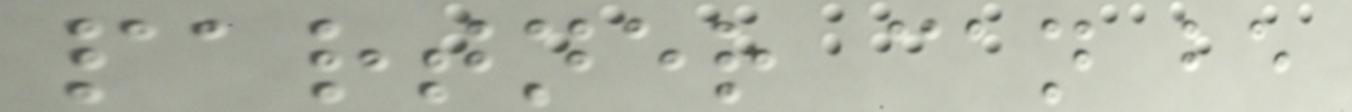partner can be
